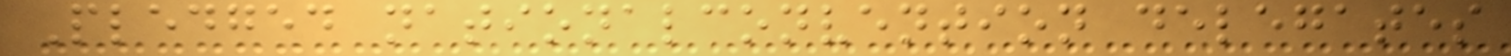Pledged nationalconvention delegates
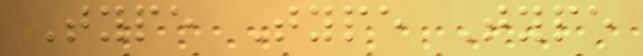Type Type Type
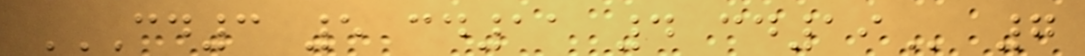CD3 5 CD11 4 CD19 7
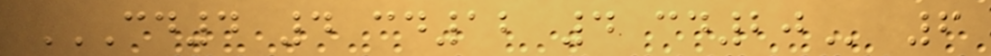CD4 4 CD12 4 CD20 6
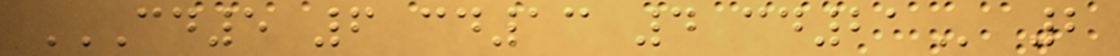CD5 6 CD13 4 CD21 2
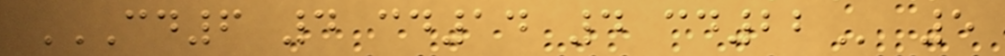CD6 4 CD14 4 CD22 5
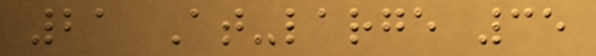21 At-large 35
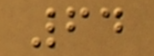64
